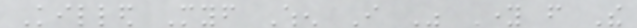Killed Myself When I Was Young from The
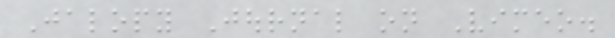Jalopy Journal on Vimeo.
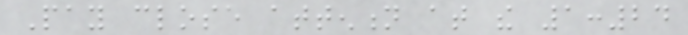Pay close attention at the 1:24
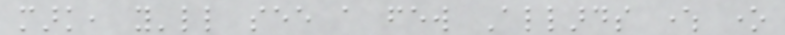mark, you'll see a few Allards where one
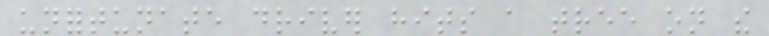unfortunate driver hits a tree on the
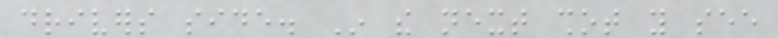drivers side. In the next shot you see
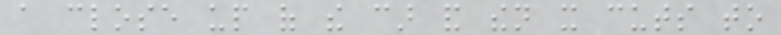a close up of the car and then it cuts to
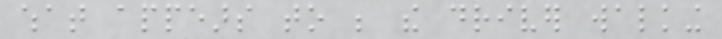what appears to be the driver walking
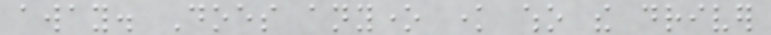away. Does anyone know who the driver
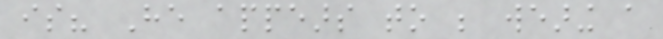is? He appears to be wearing a
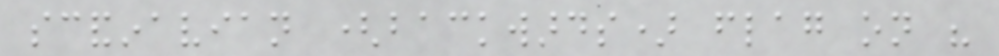scandinavian (backwards) flag on his
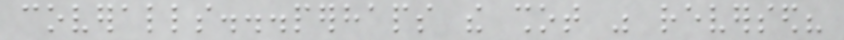coveralls...perhaps the shot was reversed?
